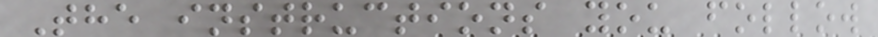The instructions you follow
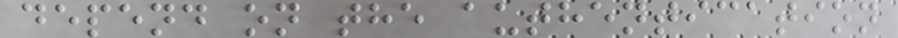depend on the authentication
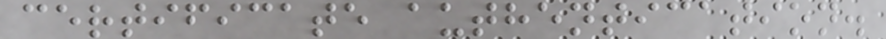certificate authentication.
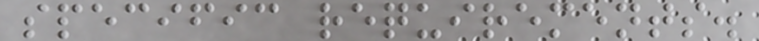specific requirements.
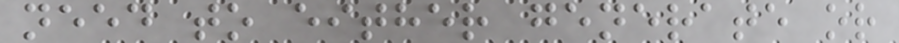need to either generate or
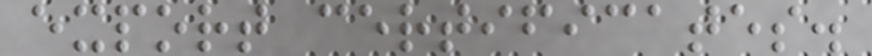export certificates.
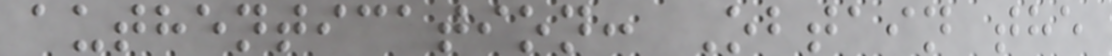authentication: Obtain the
